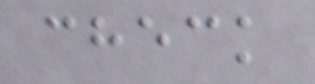check
